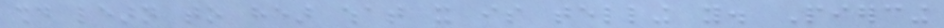should learn to hear what it is telling you. Piercing
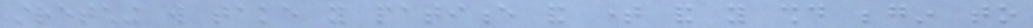stretching will take you patience and time and you should begin to
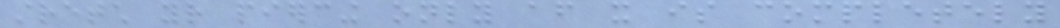stretch your piercing only after it is completely
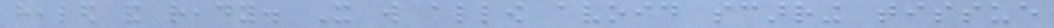healed and ready. It will allow avoid scarring tissue
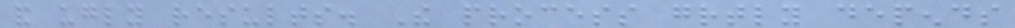and ugly results. The process greatly depends
